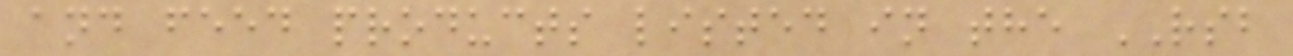and feed products listed in the RSB
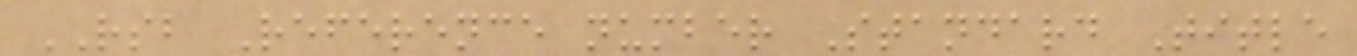RSB Reference number Standard Title
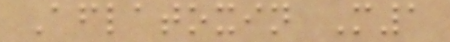Aflatoxin M1
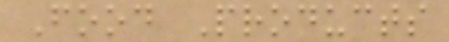Food Products
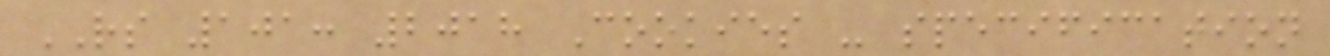RS 101: 2018 Cookies - specification
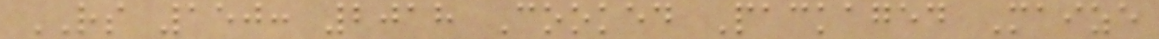RS 150: 2018 Cooked Packaged Maize
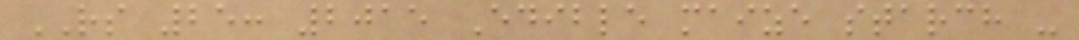RS 25: 2015 Edible maize starch -
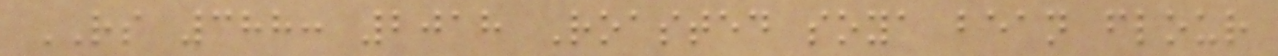RS 388: 2018 Roasted soya bean flour
